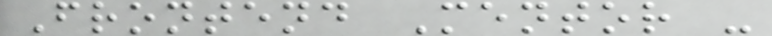Frontend Mentor -
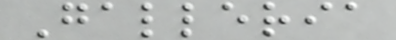Galleria
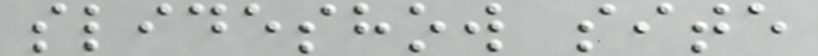slideshow site
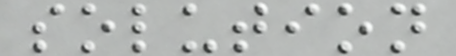solution
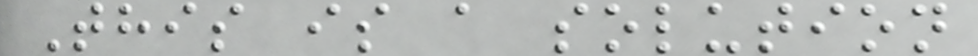This is a solution
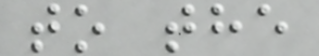to the
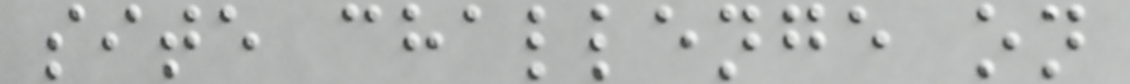site challenge on
